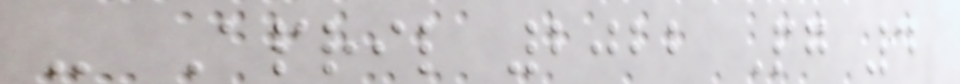- April 2022 Pg 4
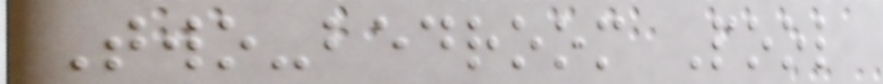Two-bedroom Pool
